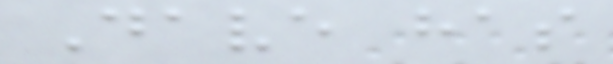Dave has
